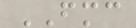FMC
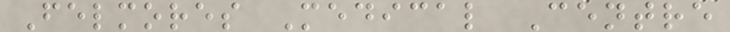Felmores Medical Centre
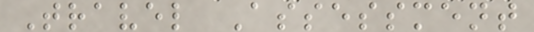Travel Assessment
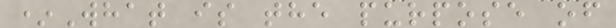*What is the purpose of
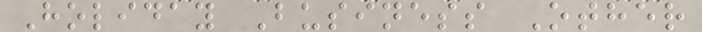Holiday Business Other
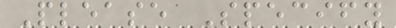Please Specify
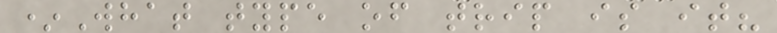*What type of trip is it?
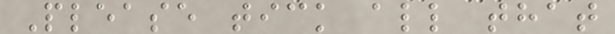Please tick all that
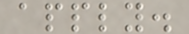apply.
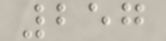257
